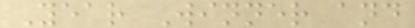Year Winner and
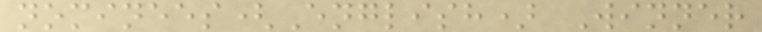nominees(English) Winner
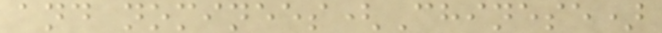and nominees(Chinese)
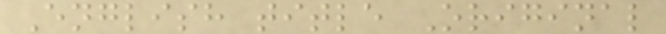English title Original
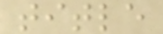title
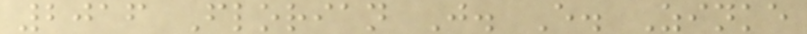2016 Florian J. E. Zinke
